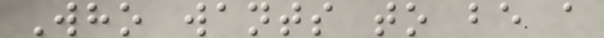Who wants to be a
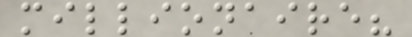millionaire?
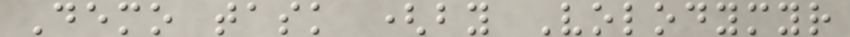Demo task (by Volodymyr
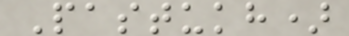Pastukh)
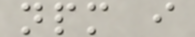npm i
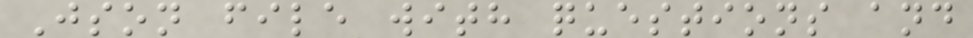Json file with questions and
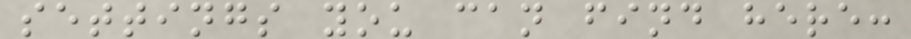settings you can find here:
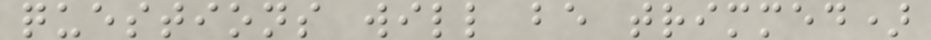questions will be trimmed)
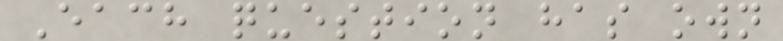Each question has own
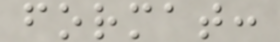format:
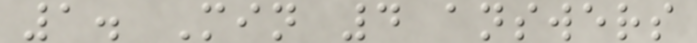1. Min 4 answers
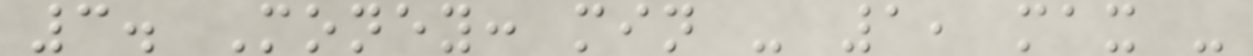3. Money: min - 1, max -
